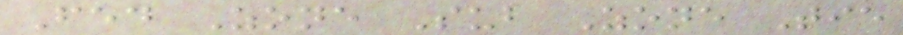Fed Zone Sub Zone Tie
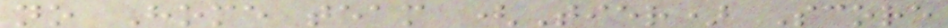no Home team (Tier) Score
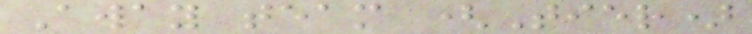Away team (Tier)
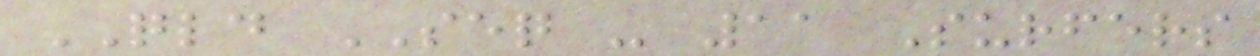QLD SEQ - 11 Surfers
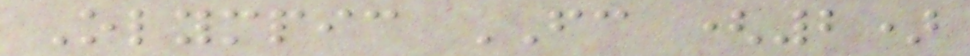Olympic FC (2)
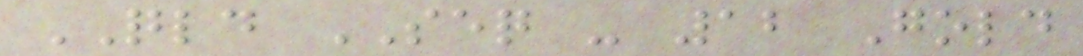QLD SEQ - 12 Gold
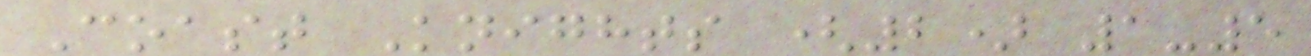Coast Knights (2) 1-5
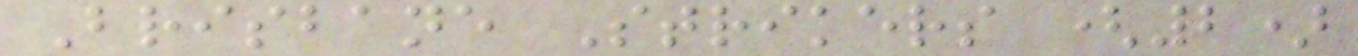Brisbane Strikers (2)
